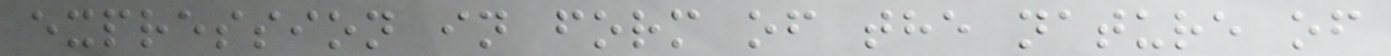expression in form of the nature of
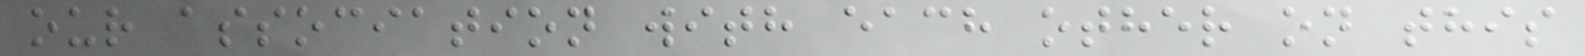our association with each other on this
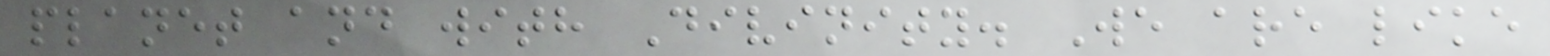planet and with Divinity. We are like
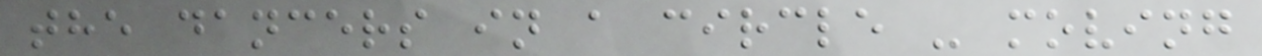the dancers in a circle - moving
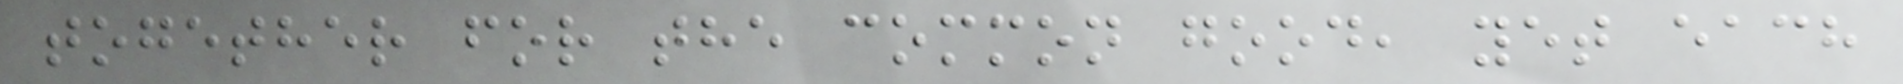together for the common good, yet each
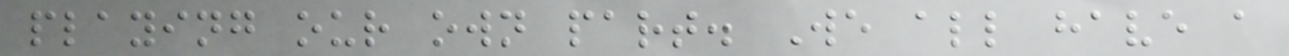playing our own part. We all have a
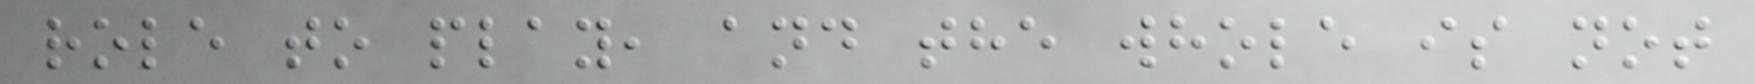role to play, and the whole is not
